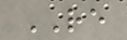RE
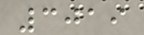3019
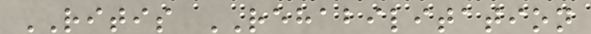RITIS REHABILITATION
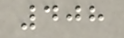408
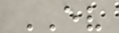EV
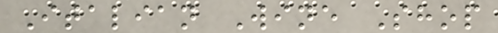Italian Wine Shop
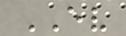EV
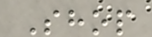Shop
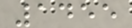1455
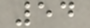54
